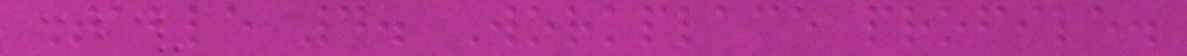Table 4. Workplace profile.
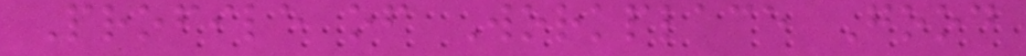Profile of Workplace Good
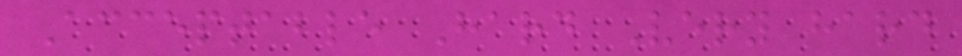Acceptable Hard Very hard
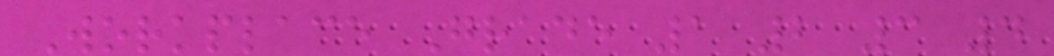Workplace Grade 1 2 3 4
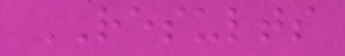RESULTS
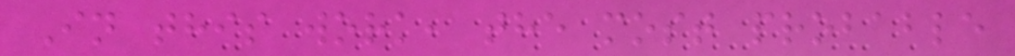In this work, the most probable
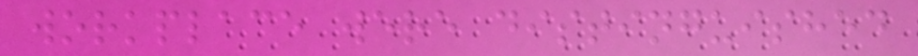workplace were distinguished
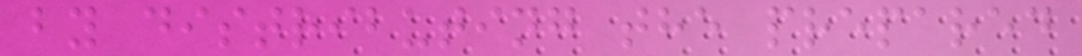by distributing the prepared
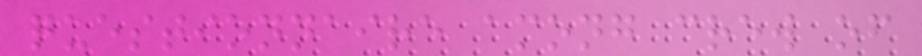questionnaire among crew of
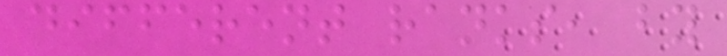different ranks, by
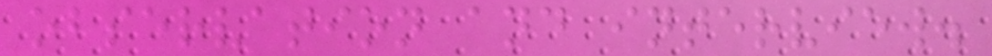observation and interview.
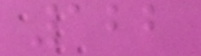122
